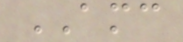AMC
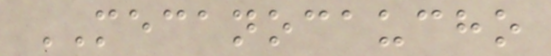MECANOCAUCHO
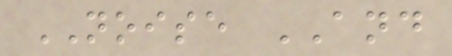NOISE AND
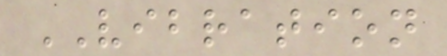VIBRATION
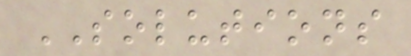SOLUTIONS
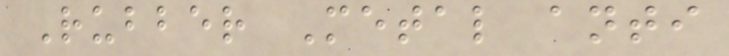Rubber Metal anti
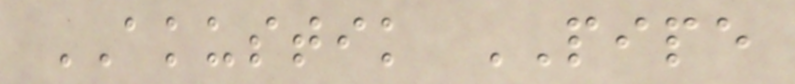AKUSTIK PIPE
